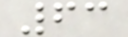63
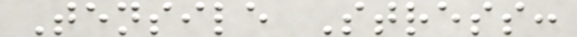Tensile Stress:
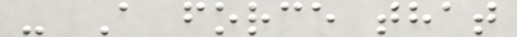- A force that
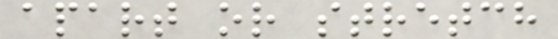apart or stretch
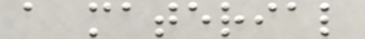a material
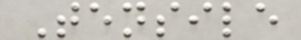Tensile
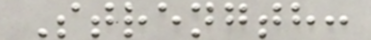Strength:
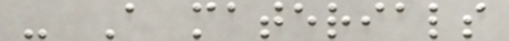- A materials
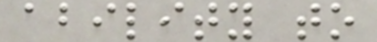ability to
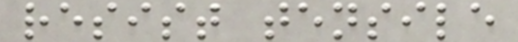resist tensile
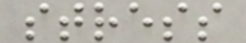stress
